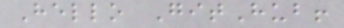Hello GitHub!
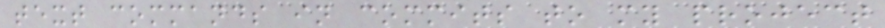text commands in commits to my project
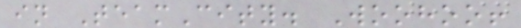in TeamCity. Woohoo!
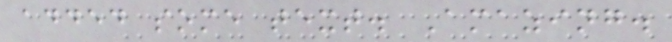added some text. Amazing.
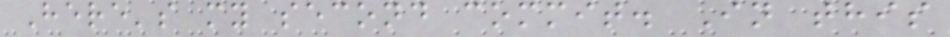Here's my second commit. In this
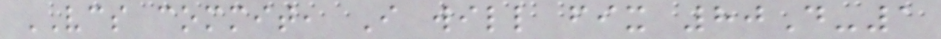VCS commit, I will fix 80D-1
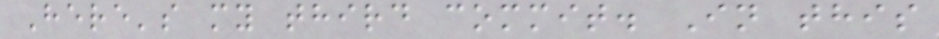Here's my third commit. In this
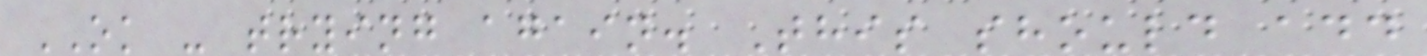OK - trying again. This should add
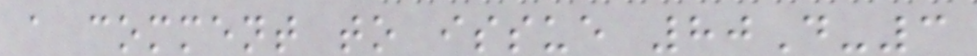a comment to issue 80D-3
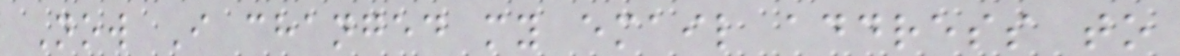Now I changed my email address to
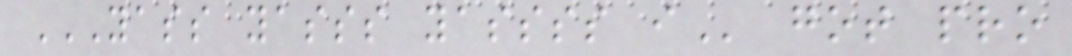YASS YASSS YASSSS I got pro
